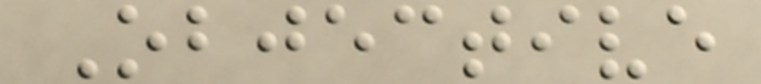Objective
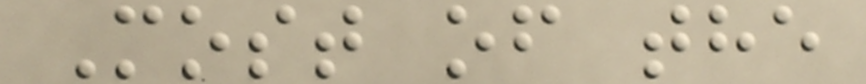Most of the
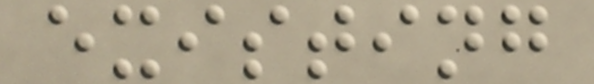existing
